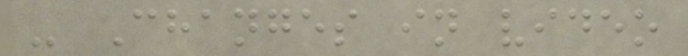- Changes in video
